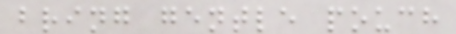bring gentle pouch
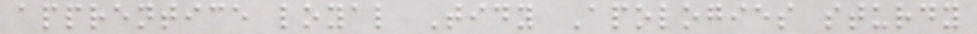apprentice loyal Tidy Apologies sturdy
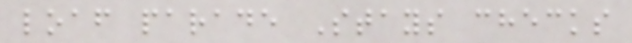loaf parade Stays checks
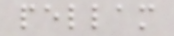pellam
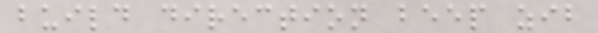build direction beep zib
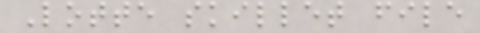Lotte skillet file
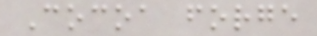Cocoa forge
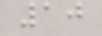10
